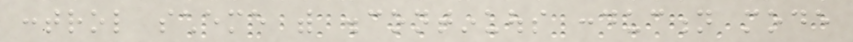control scheme with discontinuous conduction mode
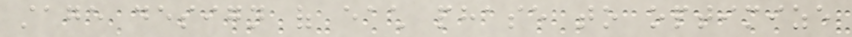stage design of each phase to optimize
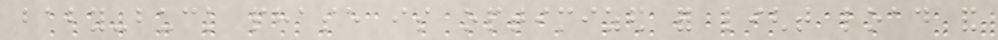baby-buck phase is optimized for light load and
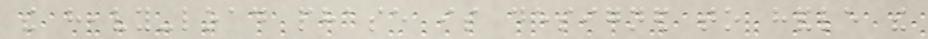the heavy-load phase is designed to handle the
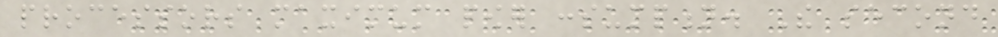processors maximum power consumption. The second
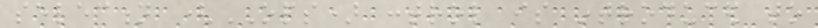selection (OPS) control is introduced to
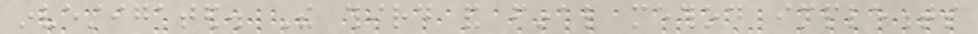investigated. The third and final method implements
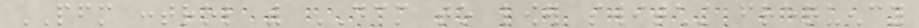PFM control with DCM to lower switching frequency
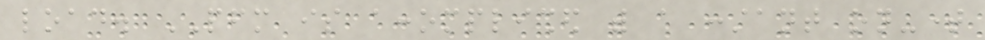load. PFM is accomplished with a constant on-time
